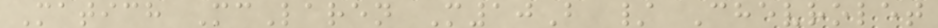Matich McLaren M10B / Chevrolet
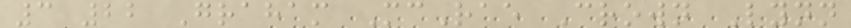3 22 Graham McRae Crown Lynn
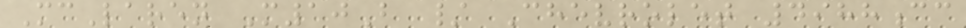McLaren M10B / Chevrolet 4988cc
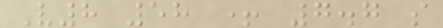V8 58 + 7.7 s
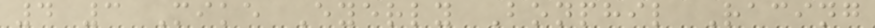4 3 Mike Eyerly Bonphil Racing
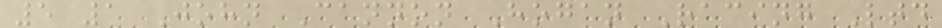5 1 John Cannon Hogan Racing Ltd
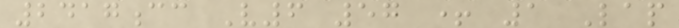2417cc V6 57 + 1 Lap
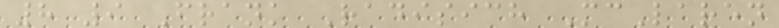8 9 Frank Radisich McLaren
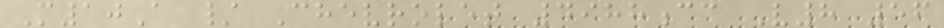M10A / Chevrolet 4988cc V8 56
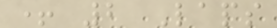+ 2 Laps
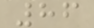86
